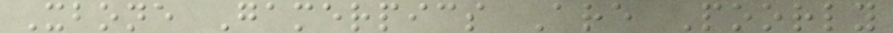Xbone Gamerpics Are Poorly
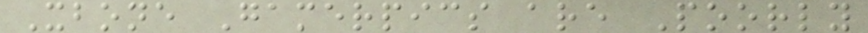Xbone Gamerpics are Poorly
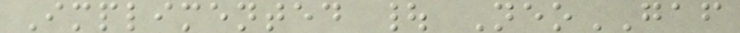Implimented | NeoGAF
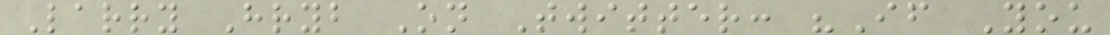Larry Hryb On Twitter: "If You
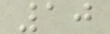10
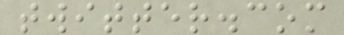twitter.com
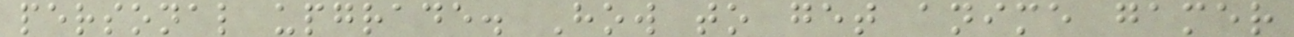personal upgrade. How to get anime gamer
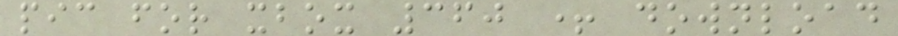pic for xbox 360 + download
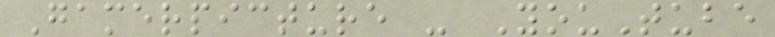Gamerpicture - YouTube
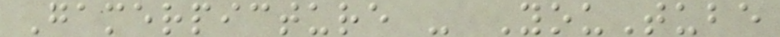Gamerpicture - YouTube
